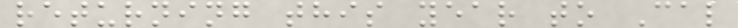returning this year to Cal
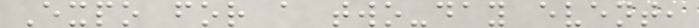Expo for a two-day event,
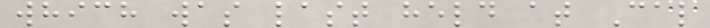which was last held at Cal
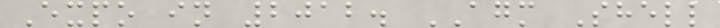Expo in 2012. AGM Shell
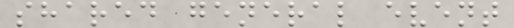shared general event
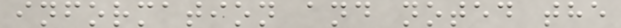information and noted the
